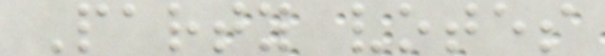Party votes
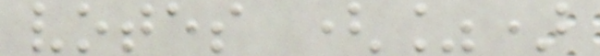votes (%)
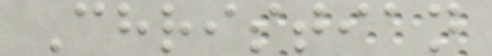Christian
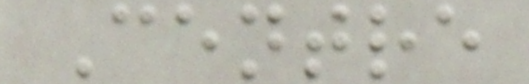Centre
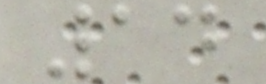14
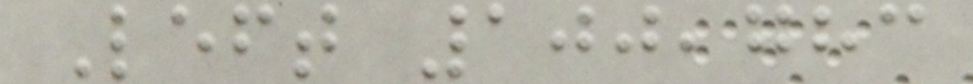Left 100,783
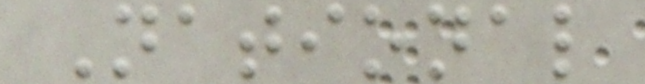National
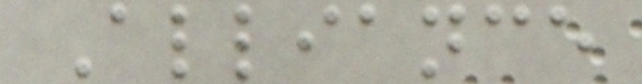Alliance
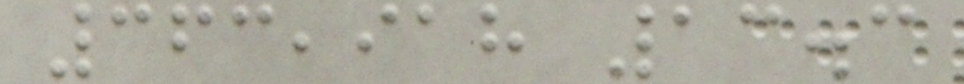363,918 13.3
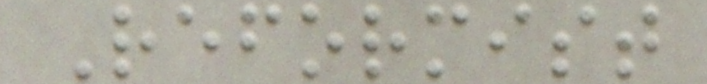Reformist
